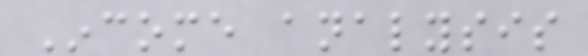Income analysis
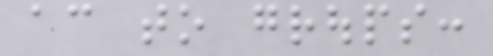according to groups:
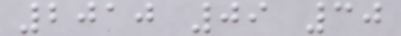2010 09 30
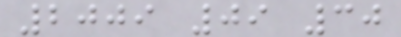2009 09 30
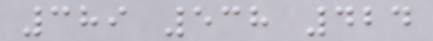389 538 424
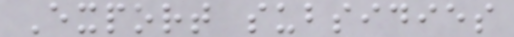Export subsidies
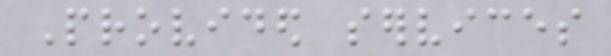Provided services
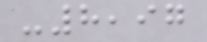-8,97
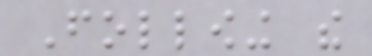Following the
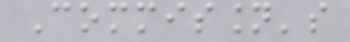Commission's
